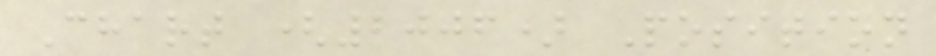Chart (2006) Position
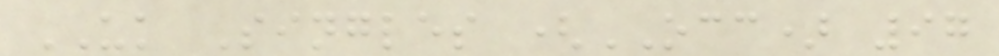UK Singles (OCC) 97
